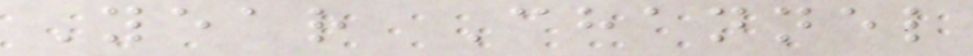Year Channel
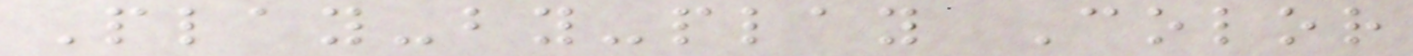Play-by-play Color
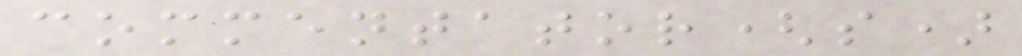commentator(s)
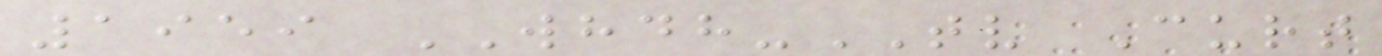1959 WHDH-TV Curt
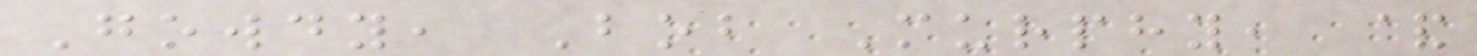Gowdy, Bob Murphy, &
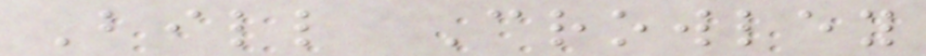Bill Crowley
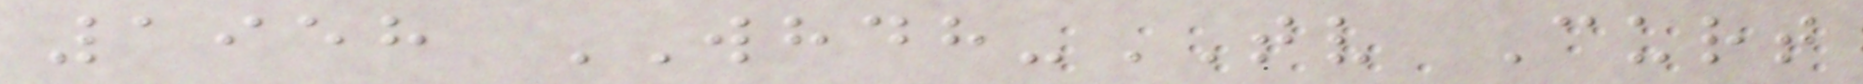1958 WHDH-TV Curt
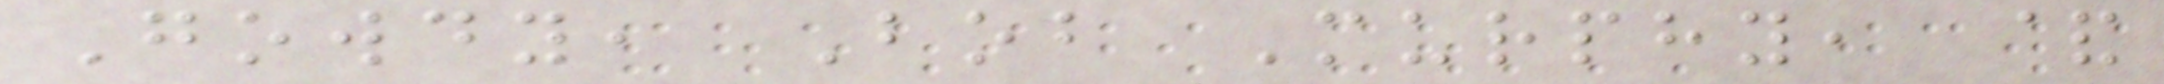Gowdy, Bob Murphy, &
